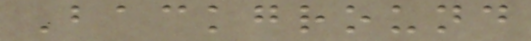Background
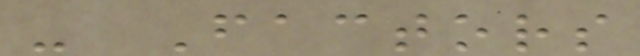- Factors
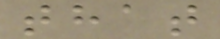that
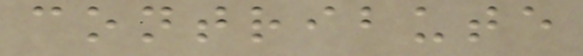contribute
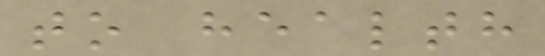to health
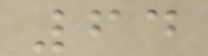64
